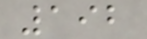192
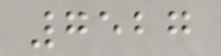7527
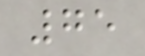75
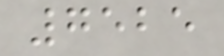7525
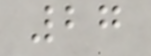27
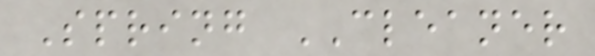Spring CLEANER
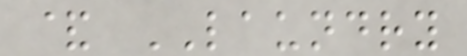& LAUNDRY
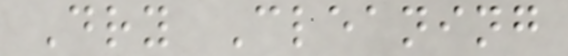Dry Cleaning
